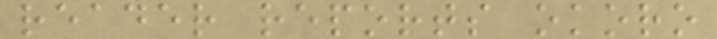reader reports okoro
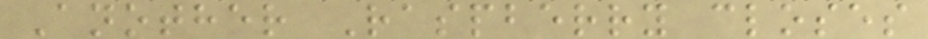Another Raspberry closes
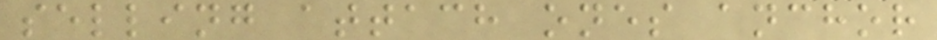selling attach ones anchor
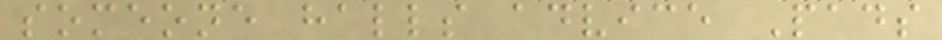someone halls advice Pads
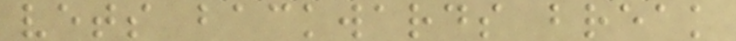vets backwards break
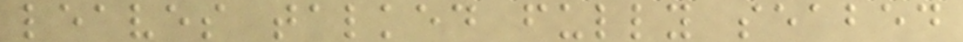leaves talked fully seabed
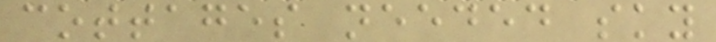cottages needed sky
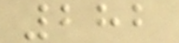282
